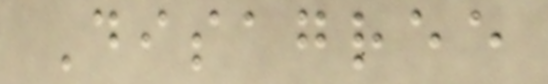Disagree
